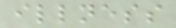illness
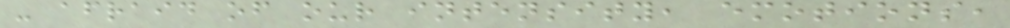- afraid of our intensity, emotions,
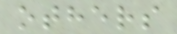others
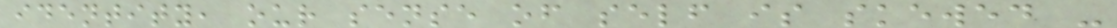identity, our sense of self is skewed -
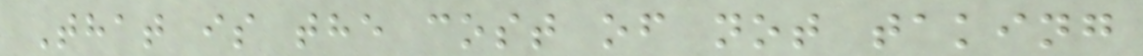That is the cost of not taking
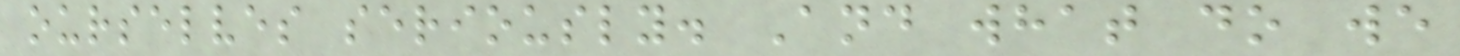ourselves seriously. And what do we
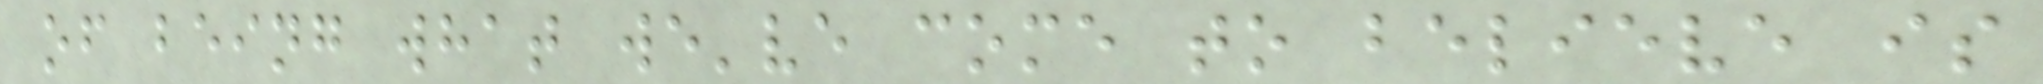of being what we've come to believe is
